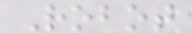Robot
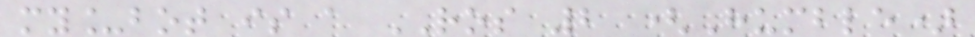my_bot is a ROS 2 (Humble)
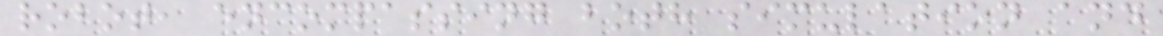robot, encompassing both simulation and
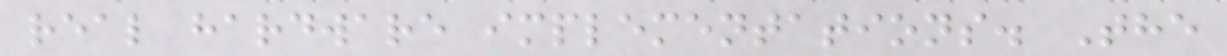real hardware implementations. The
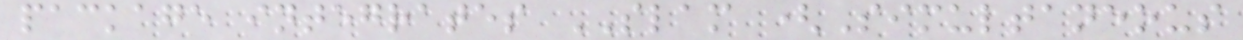package integrates SLAM (Simultaneous
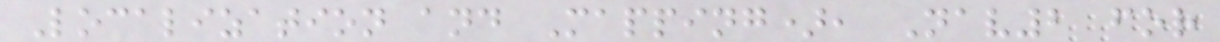Localization and Mapping), Nav2 for
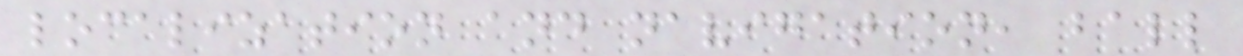localization and navigation, ball
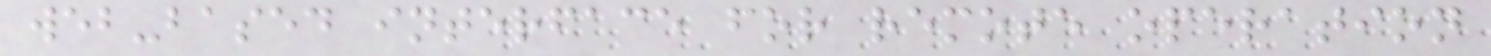web-based interface for remote operation
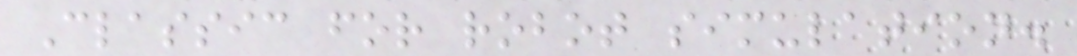Classic for robot simulation.
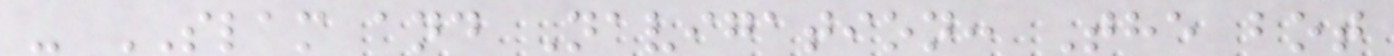- SLAM and Navigation: The bot
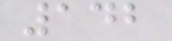142
